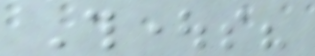Thoughts?
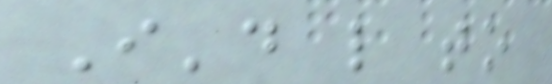I'd like to
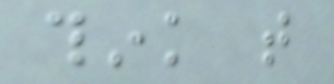think that
